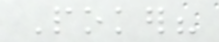Poker?
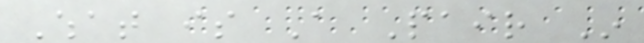What is A Pair In
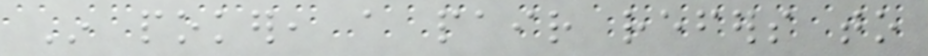In poker, a pair refers to
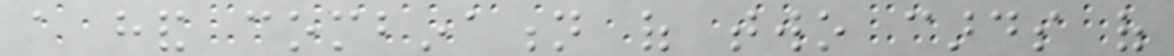a hand combination of two cards of
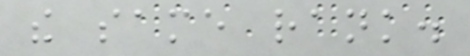the same rank.
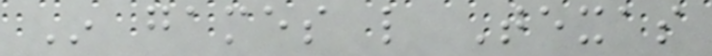In games like Texas
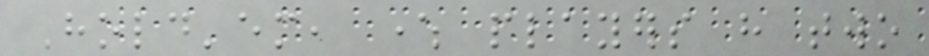Hold'em, where players have two
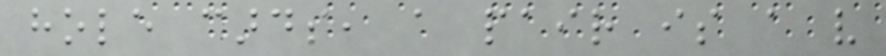hole cards, a pair is a very
